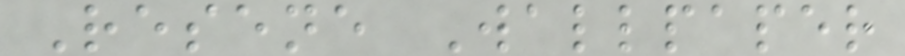Resene Wallpaper
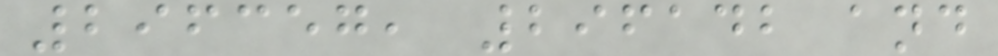296357, 296142 and
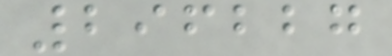296227
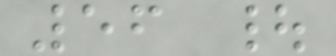56 |
